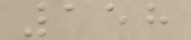158
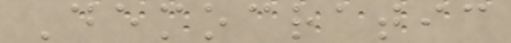Democratic
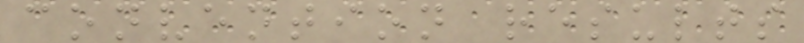convention results
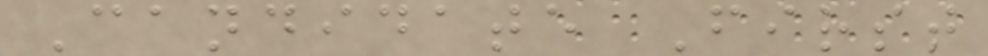Candidate First
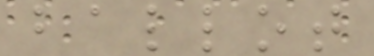ballot
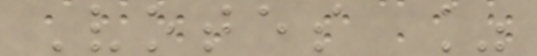Votes %
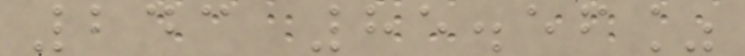243 85.56%
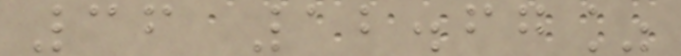36 12.67%
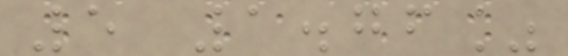5 1.76%
